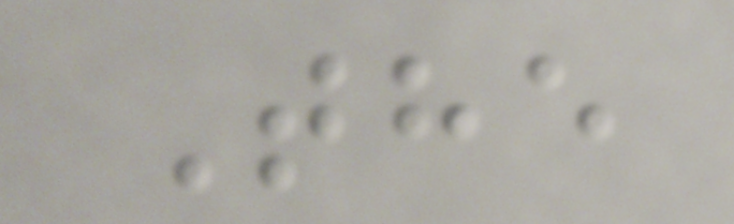The
